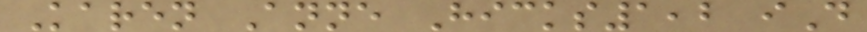Karen Anne Hicks1,2 iD
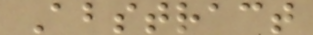Abstract
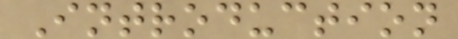Introduction
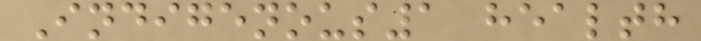Indigenous1 health
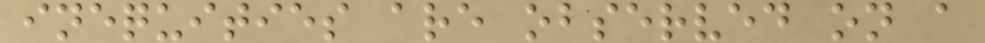inequities are observed on a
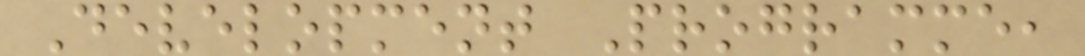Development Programme,
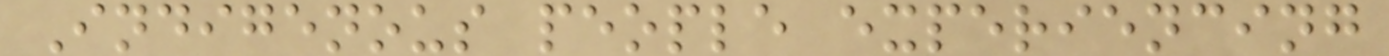Indigenous people experiencing
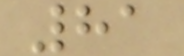81
